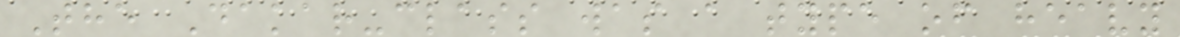The Dakar-class was a type of heavy
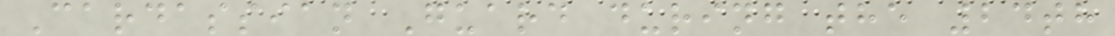Cardassian Guard during the 24th
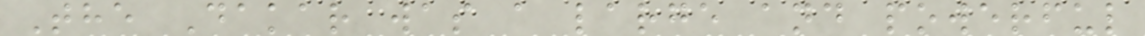The Dakar was a large and powerful
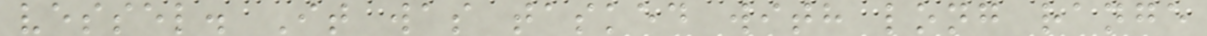vessel. It was tasked with long range
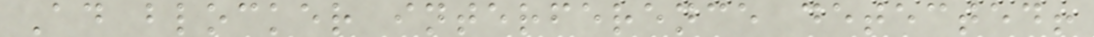Ad blocker interference detected!
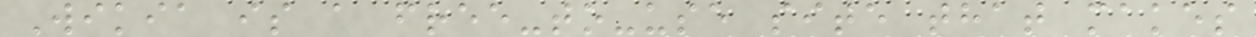Wikia is a free-to-use site that makes
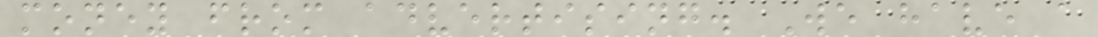money from advertising. We have a
